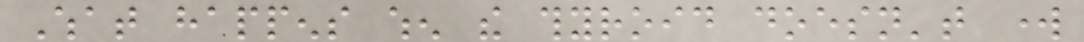What happens when the thyroid doesn't work
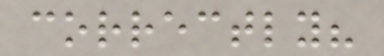correctly?
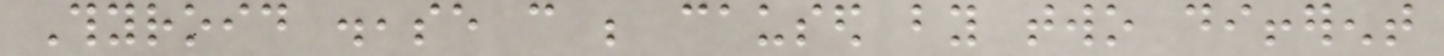Thyroid disease can be caused by two different
